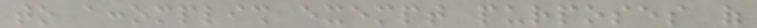to accomplish exempt purposes of
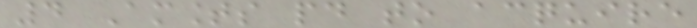4 Amounts paid to acquire
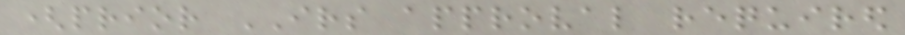(prior IRS approval required
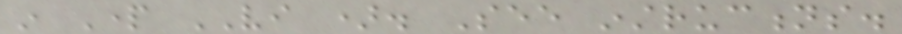in Part VI ). See instructions.
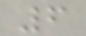6
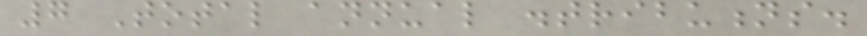7 Total annual distributions.
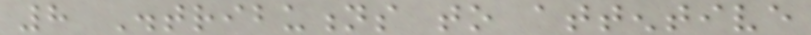8 Distributions to attentive
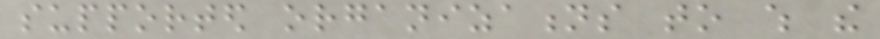supported organizations to which the
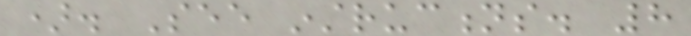). See instructions. 8
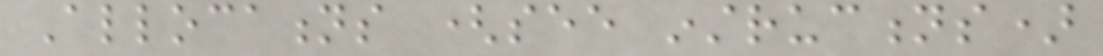Allocations (see instructions)
